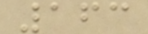163
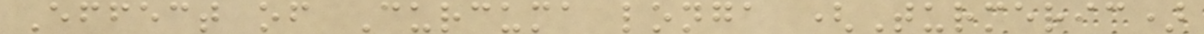Effect of Curcuma longa (Turmeric)
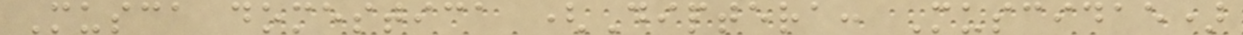Musca domestica (Diptera: Muscidae)
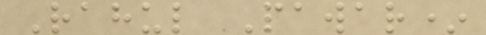Rahul Pawar*
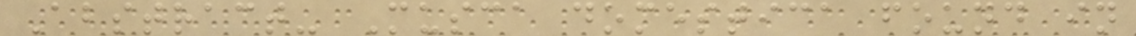Abstract- Musca domestica found in
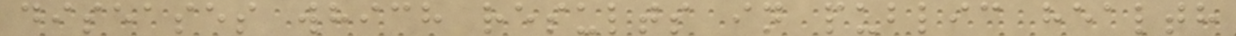diseases which results in public health
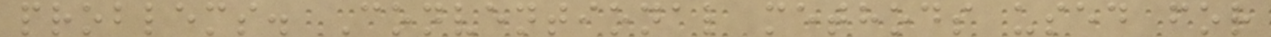problems. Conventional methods used for
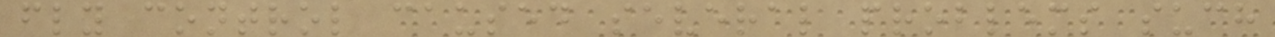fly control caused several problems such
